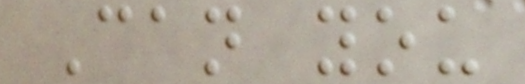Can you
